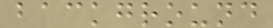background
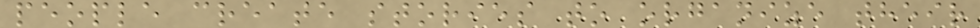people create stories to organize their
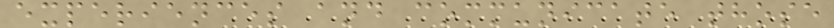experiences and communicate those
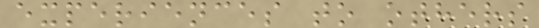experiences to others
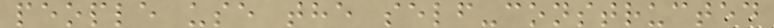people use the self-constructed
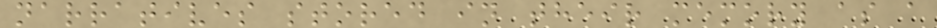narratives stored in their memory as a
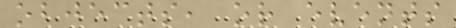objects, or events
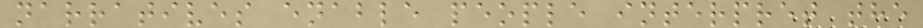narratives enable people interpret the
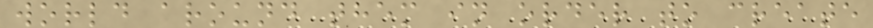world around them in order to create
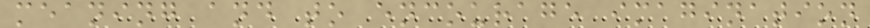meaning and to encourage imagination
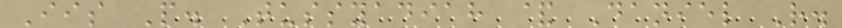Iis P. Tussyadiah & Daniel R.
